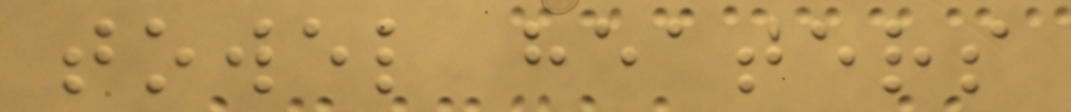towel heaters
